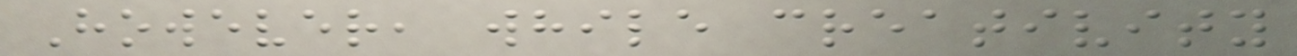However, while creativity
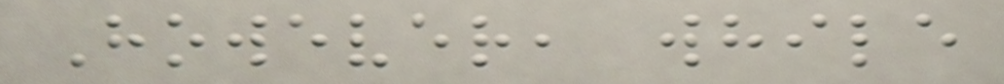However, while
